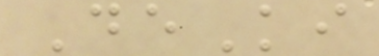DeKi
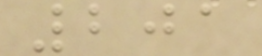201
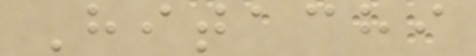Hitachi
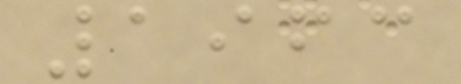1963
